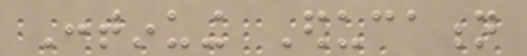Continuing Education
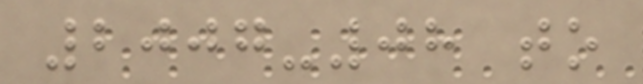2007-08 to
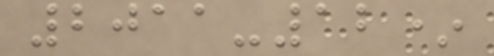2011-12*
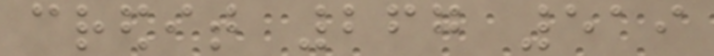credit 267 519
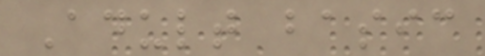Adult basic
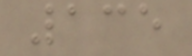135
